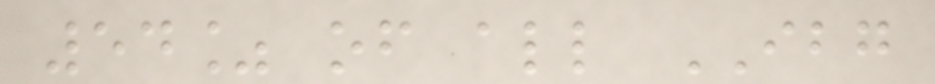54% of all IBG
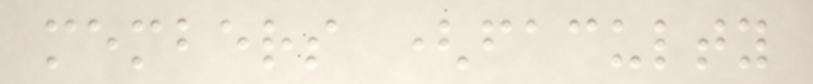members (faculty
